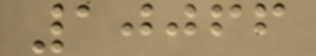10066
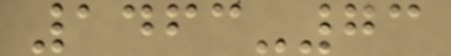1463-73
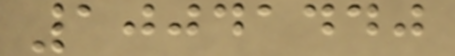10041440
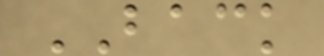BACK
